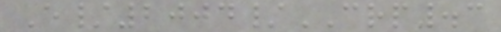E/2004/CRP.3
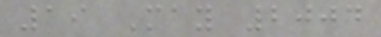19 May 2004
